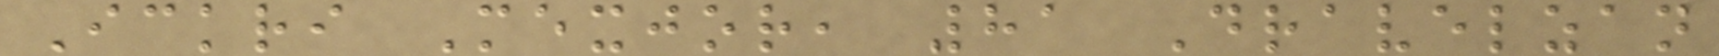Ickri Mexjor, 81 Dravelzan
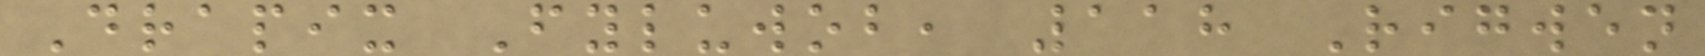Drapix Fyluwob, 118 Rigwen
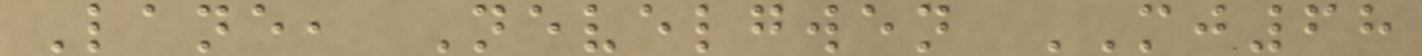Lane, Nevelgwen MJ68
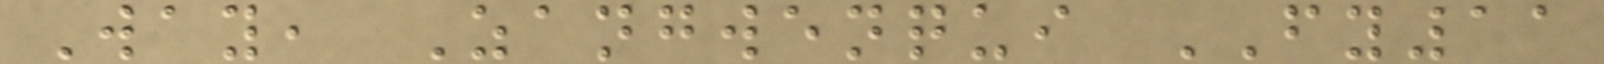Way, Zangwenqui FY11
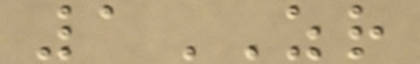1ZR
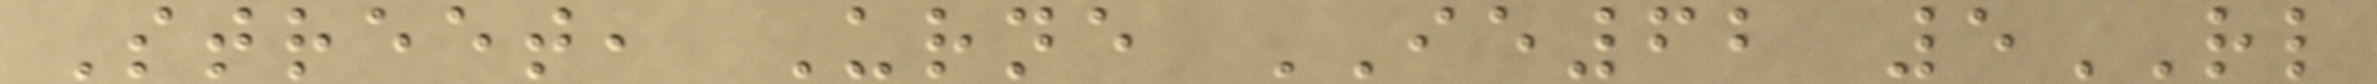Street, Urne IE62 5RL
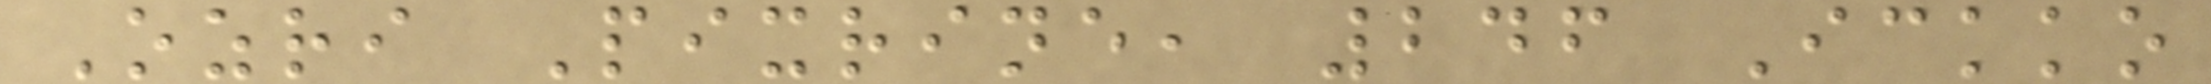Ozri Pixrine, 246 Ickko
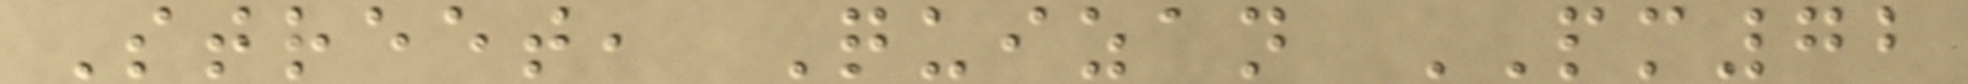Street, Quizan PM72
